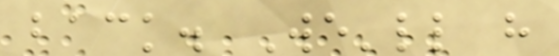back. We'll have
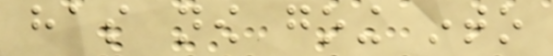has now going into
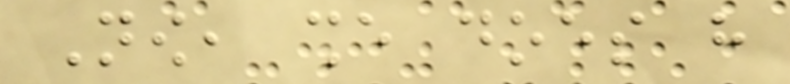Now, she does have
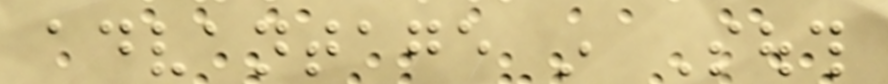advantage in South
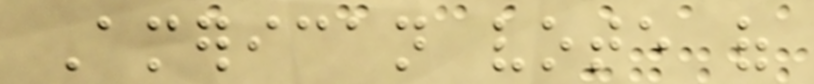American vote of
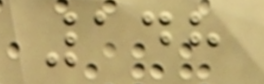148
